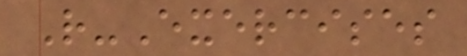R-Exercises
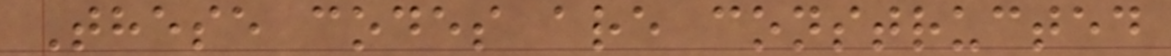These codes are constructed
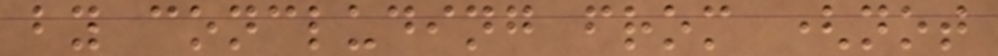by concluding from (not
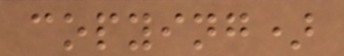copying)
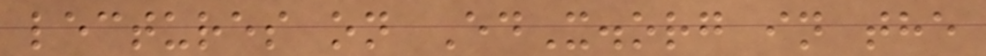lectures on EdX.org in the
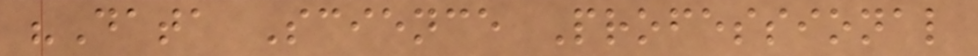"Data Science Professional
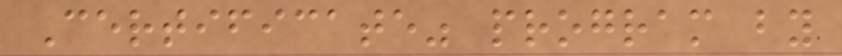Certificate" program by
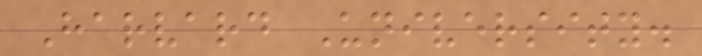Harvard University.
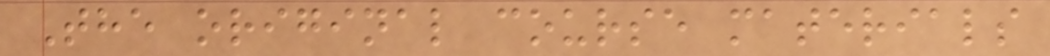The original course materials
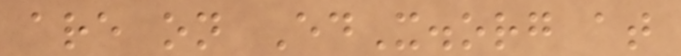are on EdX.org at
